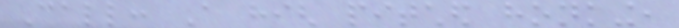Call: A high pitched honking,
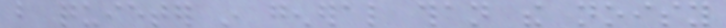but quieter in general than the noisy
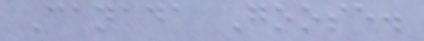Canada Goose.
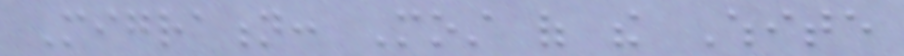Migration: Most of the White
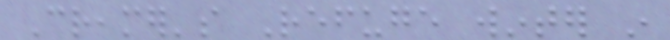Creamer's Refuge winter in
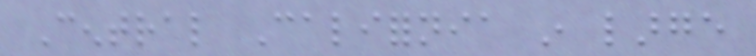Central California in large
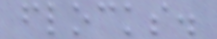flocks.
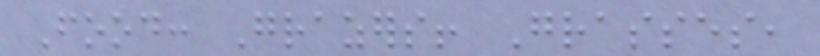Food: Grazers! Grasses,
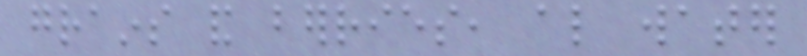grains and berries, also water
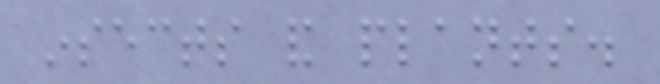insects and plants.
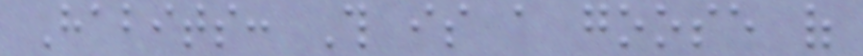Habits: This is a goose of
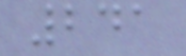241
